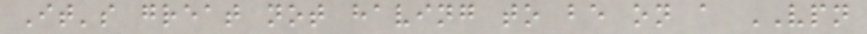It's great not having to be on a VPN
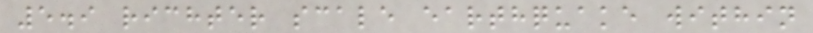5.9 richter scale earthquake within
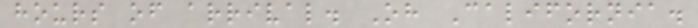hours of arrival. Oh California.
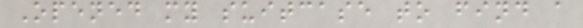Opened my suitcase to find a
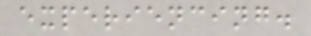experiencing.
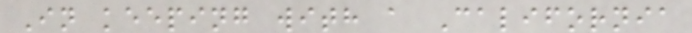In keeping with a California
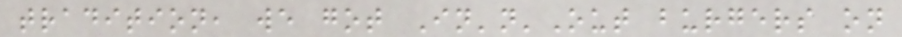tradition, we got In'n'Out burgers on
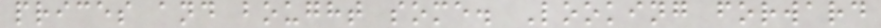prices and bought some. Looking forward
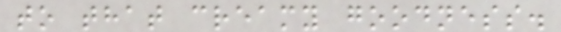to that creamy goodness.
